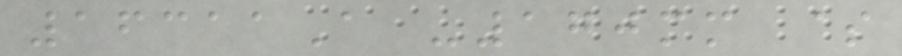16311A -170mm $
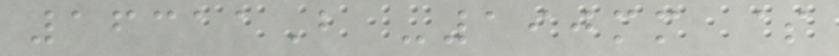16311B -190mm $
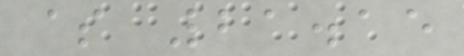$ 21.15
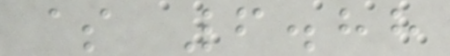$ 6.88
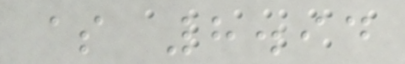$ 8.94
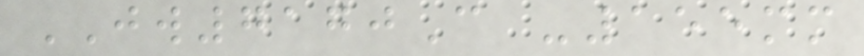JW7170C -155mm
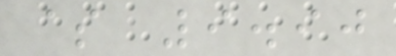$ 9.90
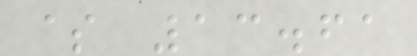$ 13.61
